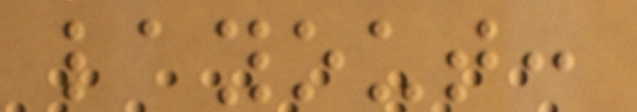layout:
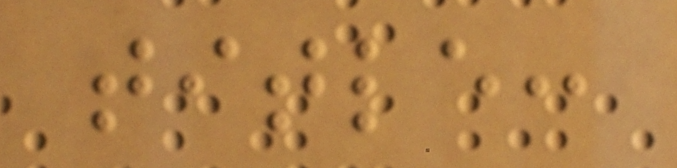title:
